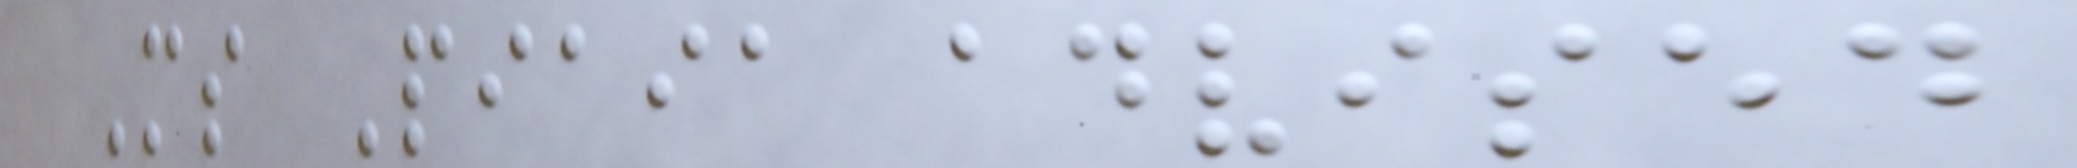Ms Piaia advised
